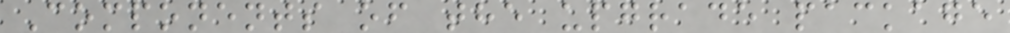Components of the upgrade package
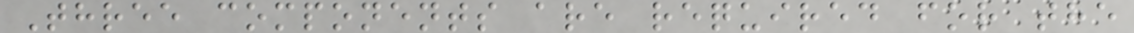Three components are required for the
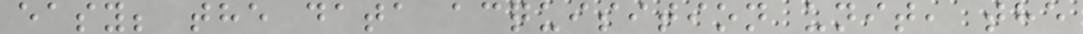easy; the data acquisition unit, the
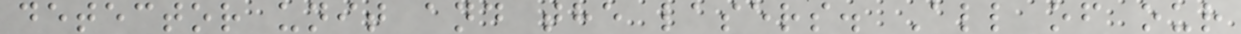detector unit and the lasers. All of our
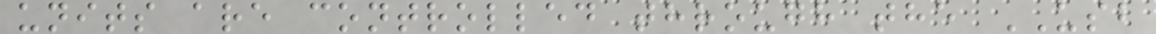units are controlled through the USB
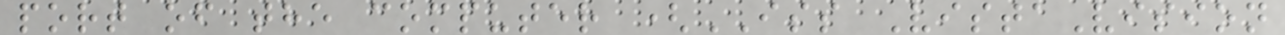port of the computer (ISS VistaVision
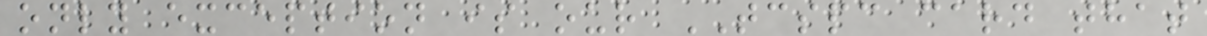only exception is our TCSPC card that
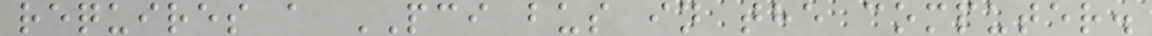requires a PCI bus in the computer.
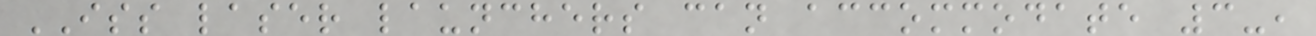ISS laser launchers can accommodate 3-,
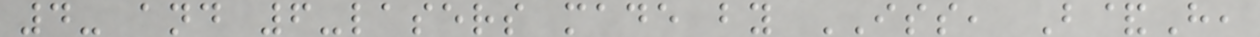4- and 6-lasers made by ISS, B&H,
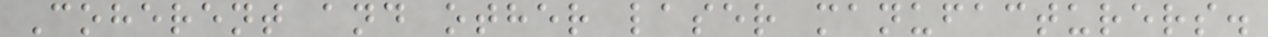Coherent and other laser manufacturers.
